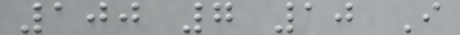100 7 10 I
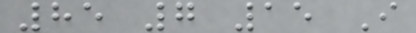85 7 15 I
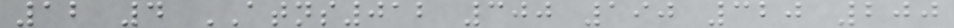12 4 ATNS012 300 190 320 200
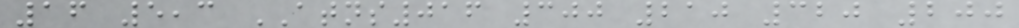16 5,3 ATNS016 300 210 320 200
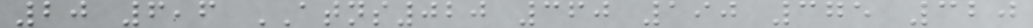20 6,6 ATNS020 360 190 375 320
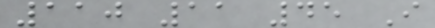110 11 45 I
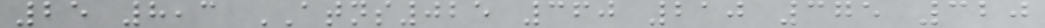25 8,3 ATNS025 360 210 375 320
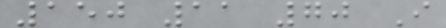150 11 70 I
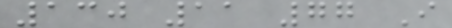130 11 77 I
